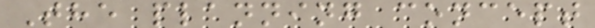The planning concept
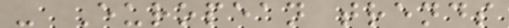- European trends
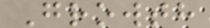Growth
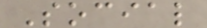Social
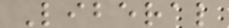Liberal
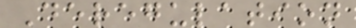Deregulation
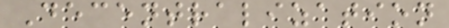Decentralization
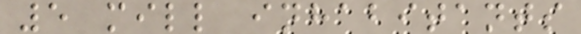5 mill inhabitants
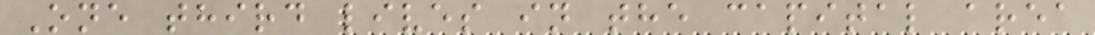One third lives in the capital area
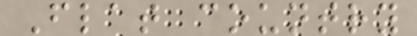Flat country
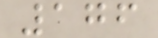176
